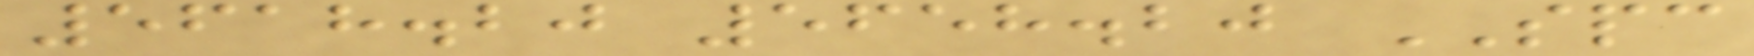5618.20 5658.20 SPC
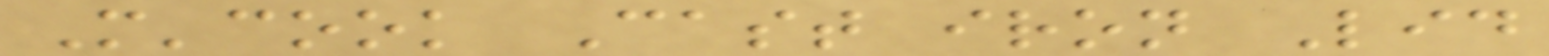M'cook Cast iron Lid
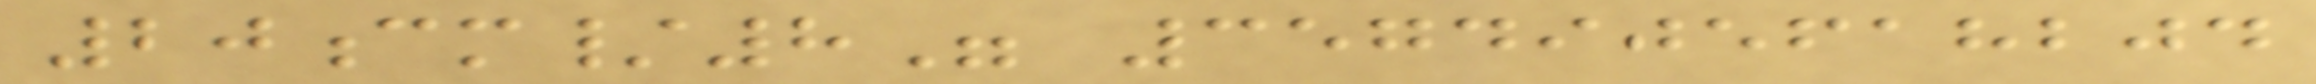20cm/8" 3574905618204
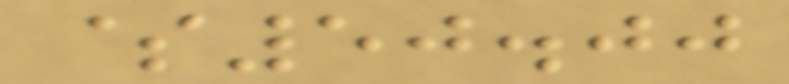$50.00
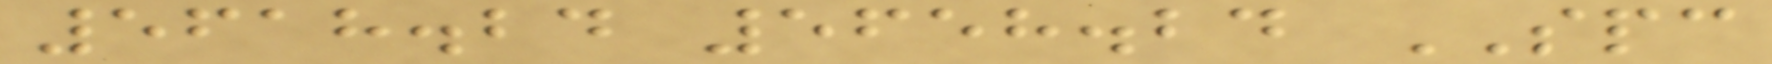5618.24 5658.24 SPC
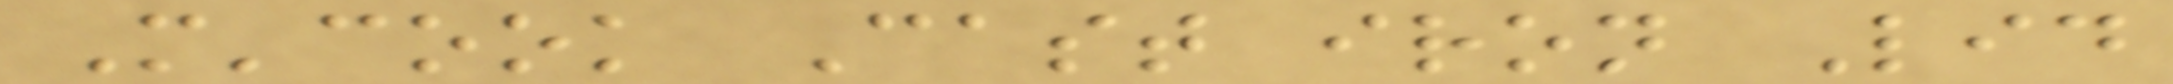M'cook Cast iron Lid
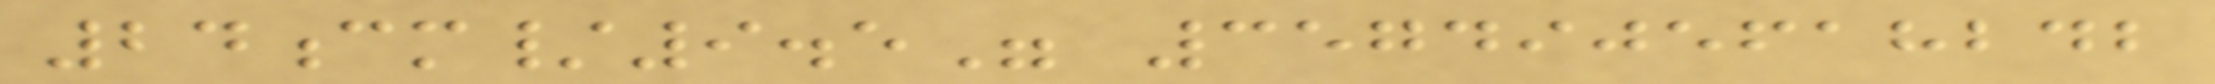24cm/9.5" 3574905618242
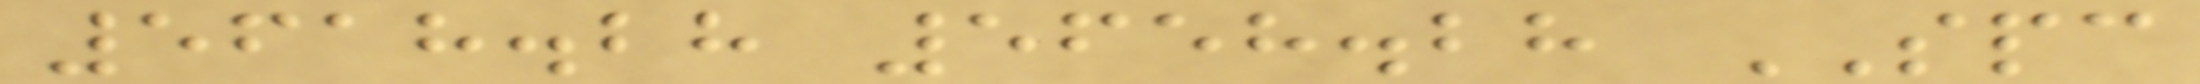5618.28 5658.28 SPC
